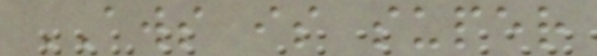AWS is super
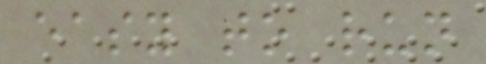easy to run
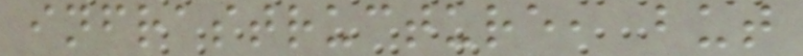infrastructure, but
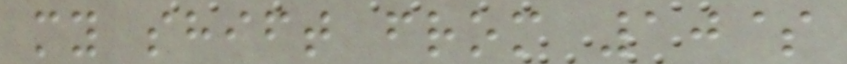my shift from 10$
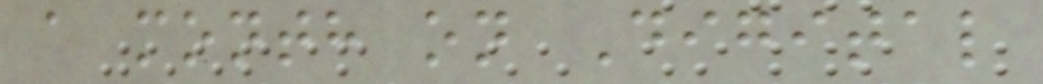a month on Digital
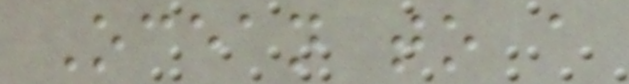Ocean to a
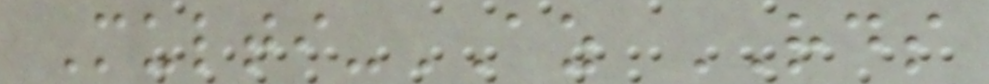Multi-AZ RDS
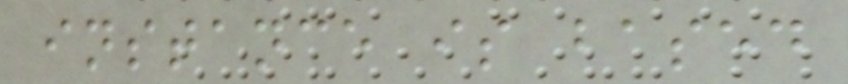instance is based
